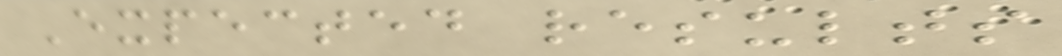Expected results
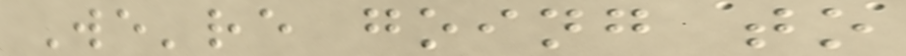We're going to
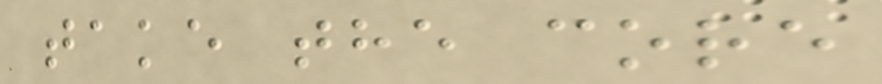take the core
